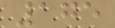175
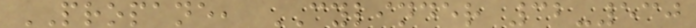PROPANE, CYLINDER 32-530
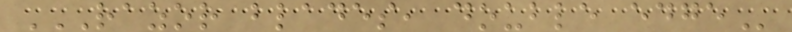RAZOR BLADES, DOUBLE EDGE
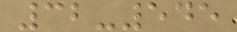32-545
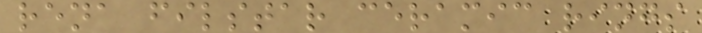rena filstar ceramic rings
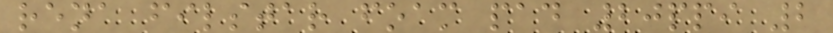rena filstar foam pad 20ppi 2
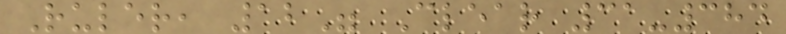Ruler, 12" Clear 31-384
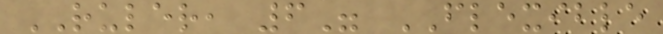RULER, 6" FLEXIBLE
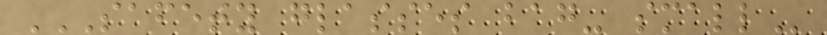SAFETY GLASSES BAG- SMALL
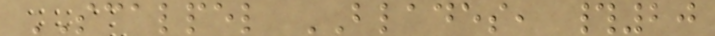SCALPEL BLADES, #20
